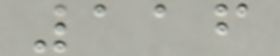116
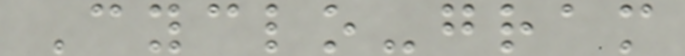Cyclo-gram
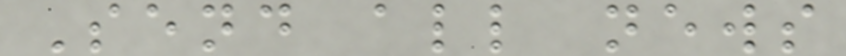Send all news
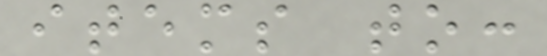items to:
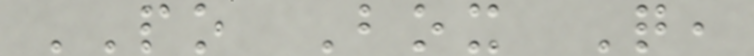PO Box Q,
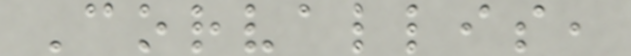Corvallis,
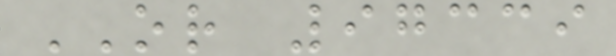OR 97339
